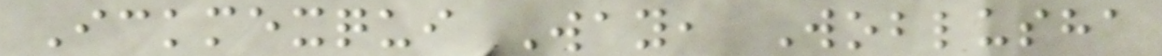Ickmexqui Way, Woblusha
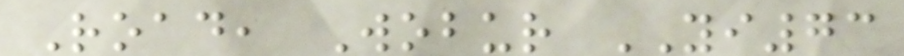Road, Wobur YI73
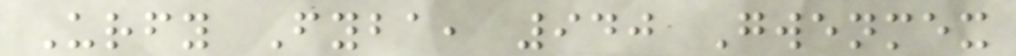Urfy Fyba, 940 Gwenmex
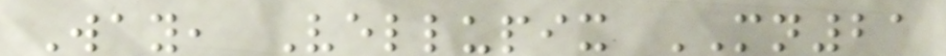Way, Vellupix MN21
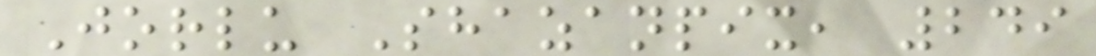Jorlu Shazanpix, 249
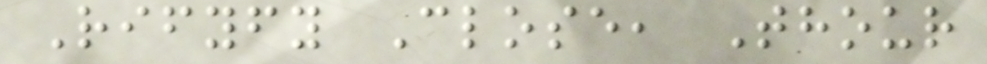Rifyfy Close, Thour
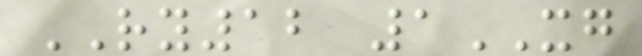RY12 1XG
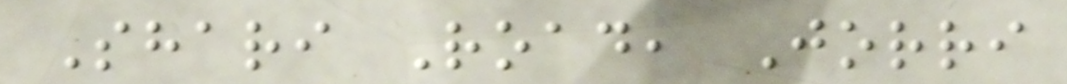Shari Road, Jorri
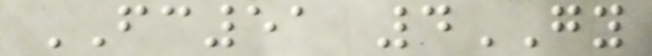FC51 4GY
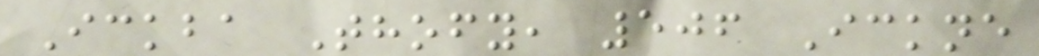Ickba Thofy, 506 Ickne
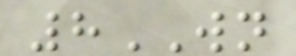8WN
